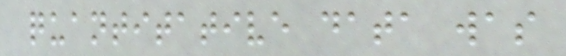quantitative data was
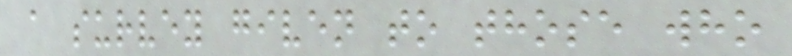a survey given to those who
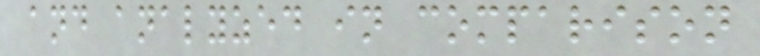and analyzed in comparison
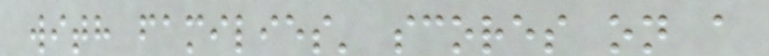with families' scores on a
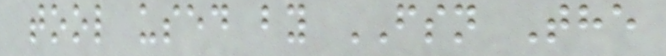tool used by FSN The
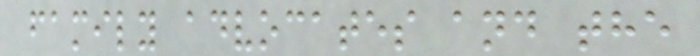family advocates and the
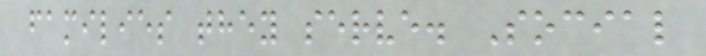families they serve. Social
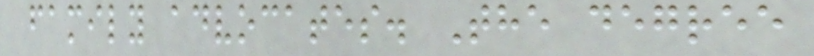family advocates. The degree
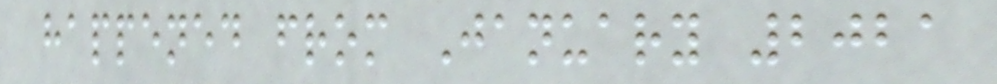happened from January 2021
